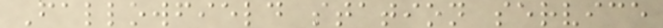Fallowfield station service
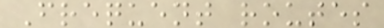Frequent routes
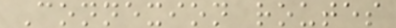Connexion routes
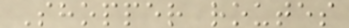Shopper routes
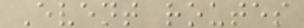Event routes
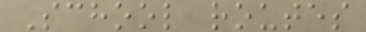School routes
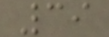39
